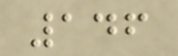146
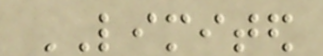LIMITED
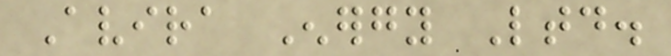Avira Energy Ltd.
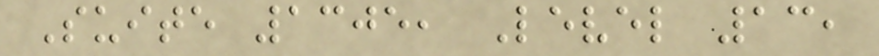Suite 1305, Level 13,
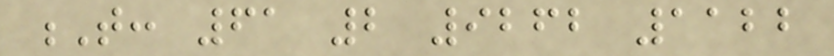T: 61 2 9262 1122
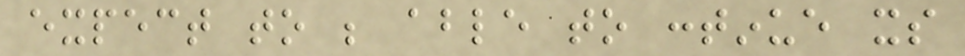expect to be able to continue its
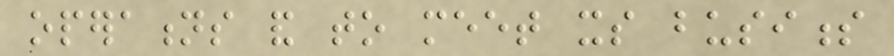operations and to meet its business
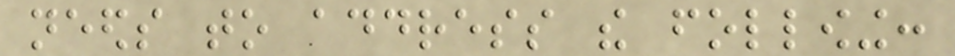needs to address the following:
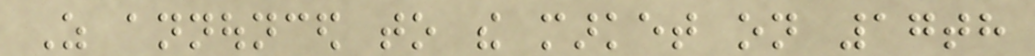As announced to the market on 17th
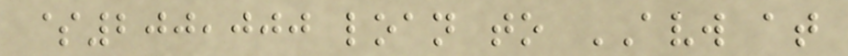$200,000 loan to AVW at
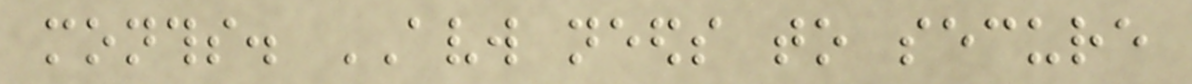months. AVW needs to secure
